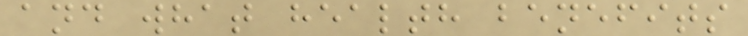and what health benefits
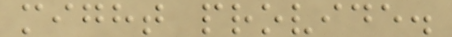might provide.
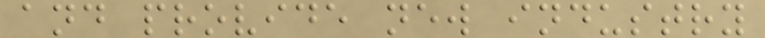and provide new industry
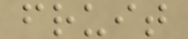fruit
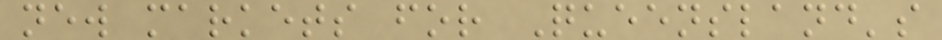new markets for Queensland's
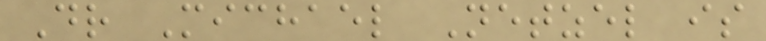Dr Michael Netzel is
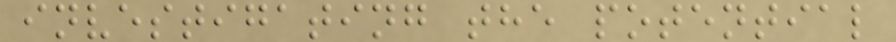investigating the potential
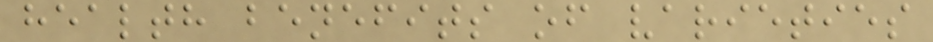health benefits of varieties
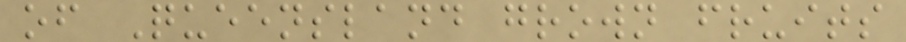of Queensland grown fruits
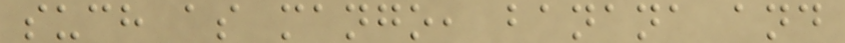such as mango, banana and
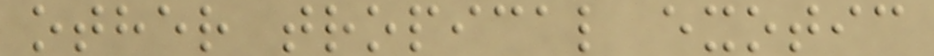other tropical exotic
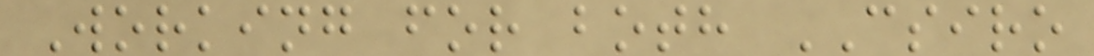Working for both CSIRO
